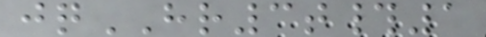jqHR3t#1
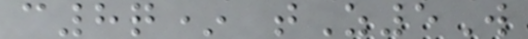c8q* tZ5W
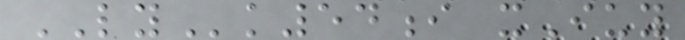LYk54i xIuy
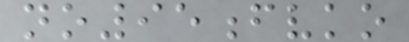no95fvko
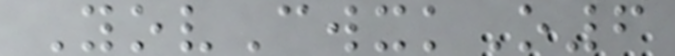YovCwxkO6
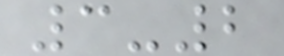3-2
